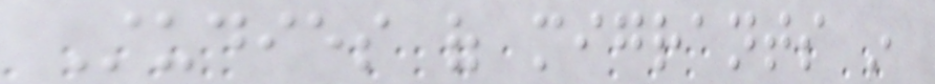Studies of migrants in
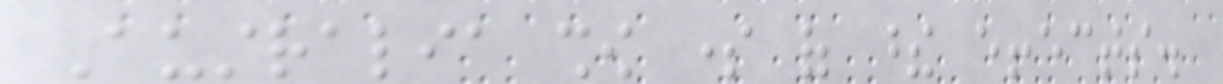Australia show some of these effects.
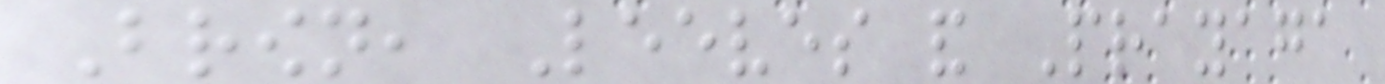Brown, Leeves and Prayaga
